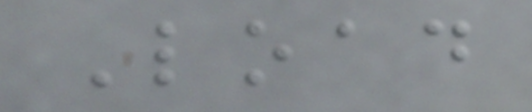Load
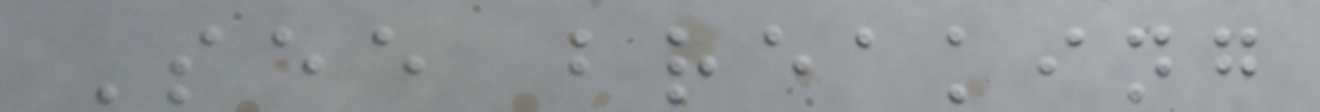See breaking
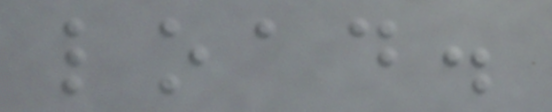load.
